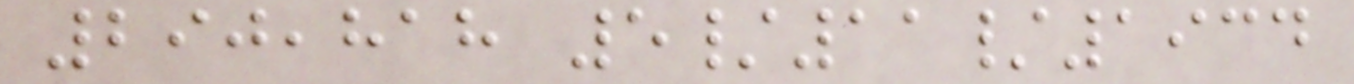290,818 5/11/1934
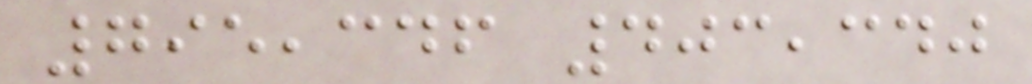795,346 403,340
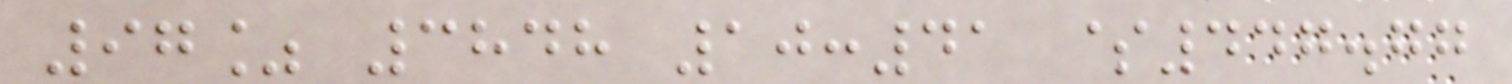97% 3848 10:41 $447.77
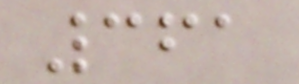361
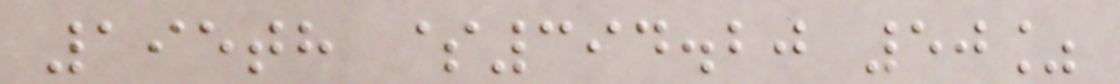195th $394.20 50%
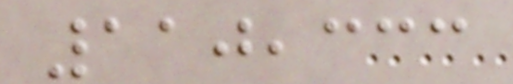110,333
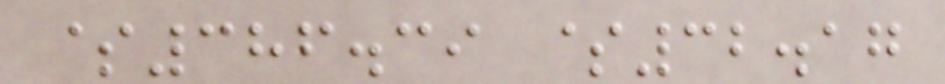$386.39 $32.17
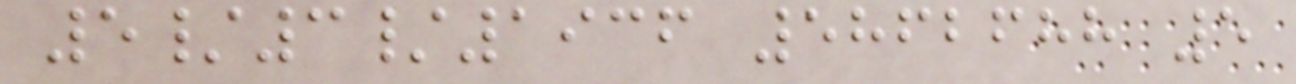5/3/1936 5862688 5
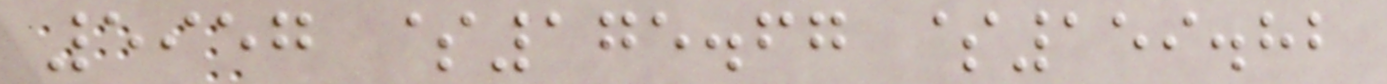5957 $175.67 $159.82
